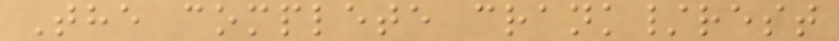The complete crank/rest
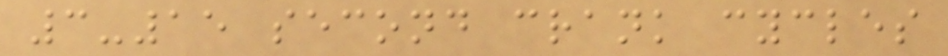3-15 second crank cycles
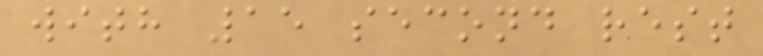with 15 second rest
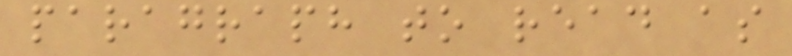paragraph to read as
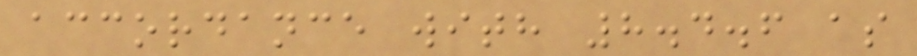accordance with 8.4.6 as
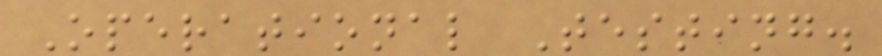Operational Testing.
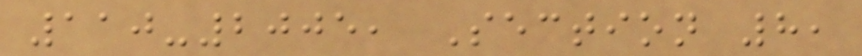110-2005, Section 8,
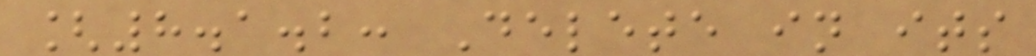[8.1.2: Delete in its
